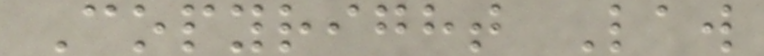Copyright Law
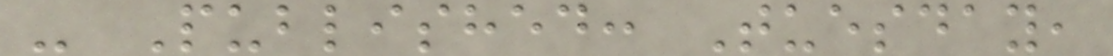- Published: Tuesday,
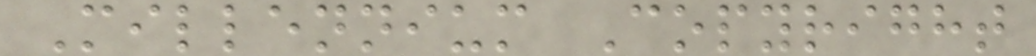Millennium Copyright
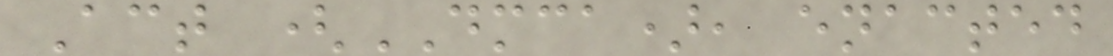Act (DMCA), enacted
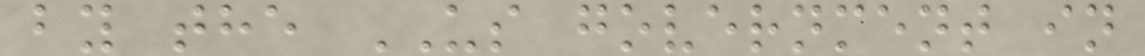by the US government in
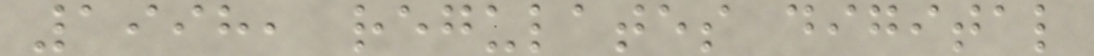1998, regulates digital
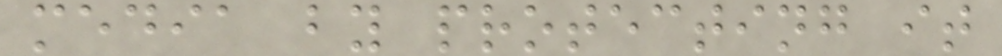media by protecting it
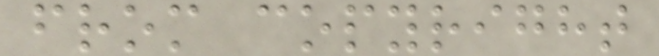from copyright
